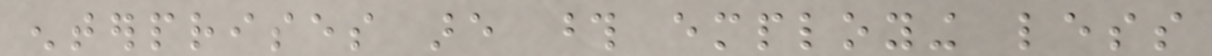enterprises are those employing less
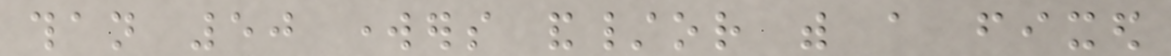than 50 workers and/or with a fixed
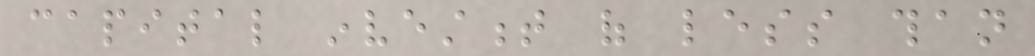capital investment of less than
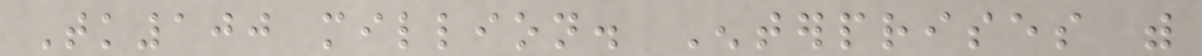Tk100 million. Enterprises with
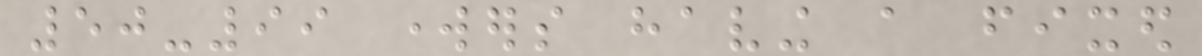50-99 workers having a fixed
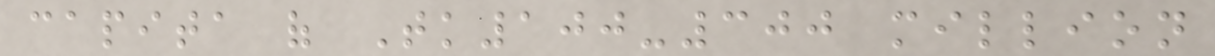capita of Tk100-300 million
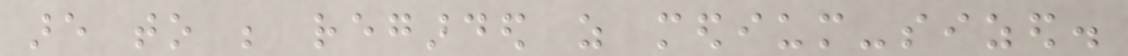are to be regarded as medium-sized.
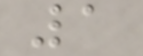1
